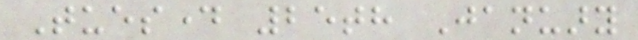Tuesday 25th January
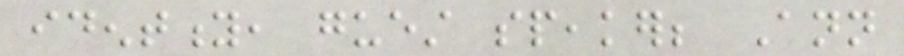identity, guest speaker; Ann
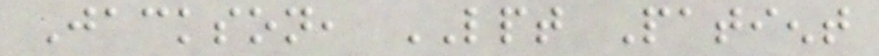Jackson, LPT Patient
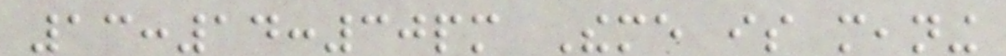13:14:30pm Theme is meaning
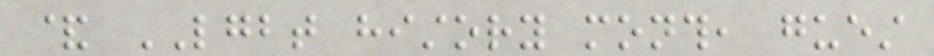& LGBT history month, guest
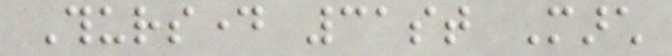Thursday 31st March
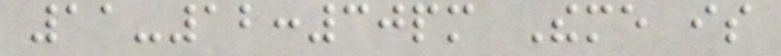11-12:30pm Theme is
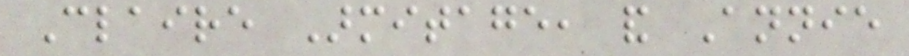Claire Armitage, and Annie
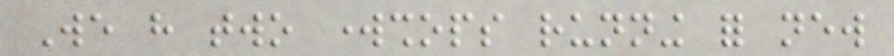We have two workshops running for new
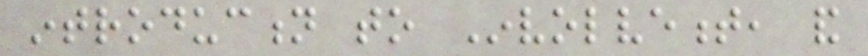introduction to Involvement, and
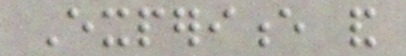Experience and
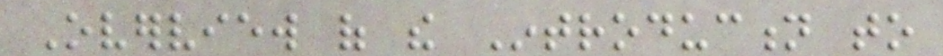Overview of the Introduction to
